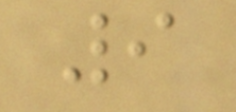9
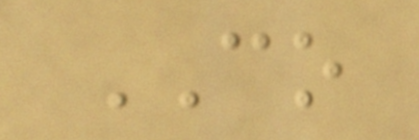CO
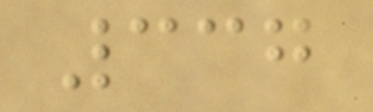337
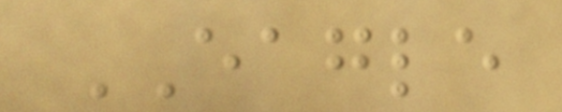EAGLE
